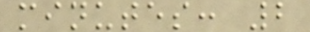minutes: 2
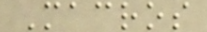Macros
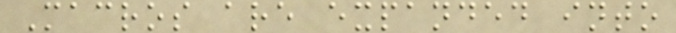Macros are expanded into
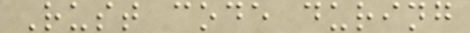Rust code during
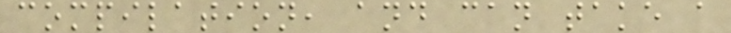compilation, and can take a
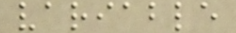variable
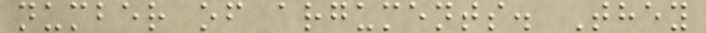number of arguments. They
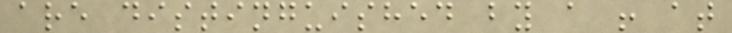are distinguished by a ! at
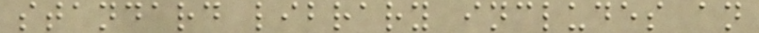standard library includes an
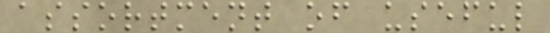assortment of useful
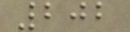202
